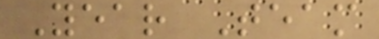Year Team
